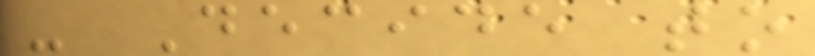- Decide to
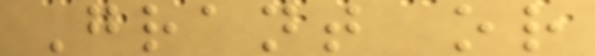Grant or
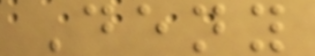Deny
